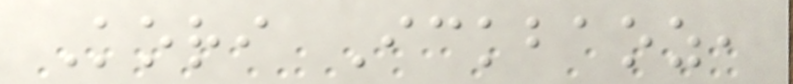Kori Ickbaoz,
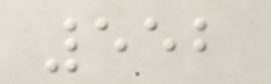552
